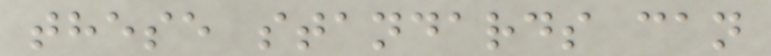these standards can
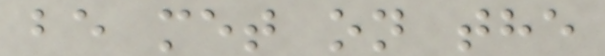be met on the
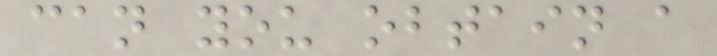can you obtain a
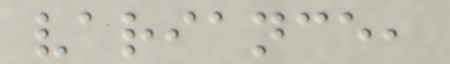variance,
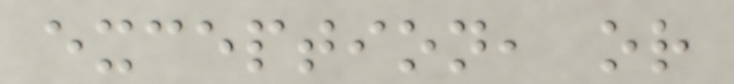exception, or
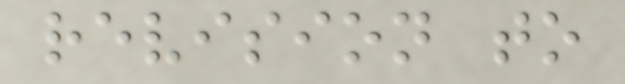revision to
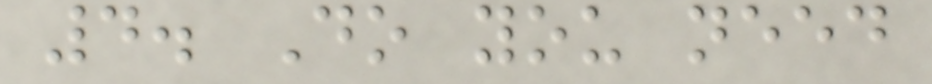4. Do you need
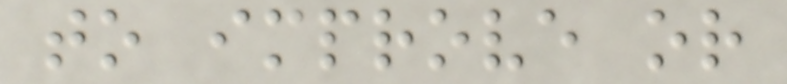to improve or
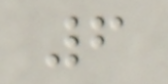6
